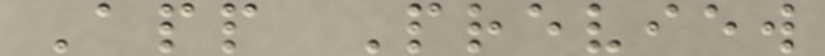App Preview
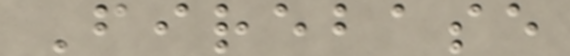Firebase
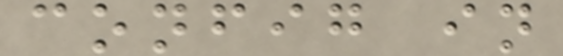config in
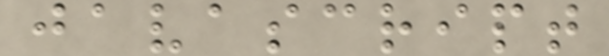javascript
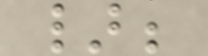};
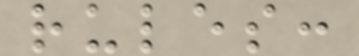rules:
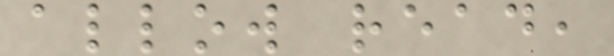allow read,
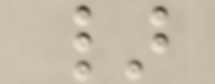}
